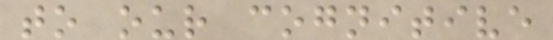to our cognitive
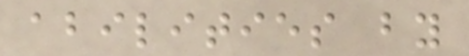abilities by
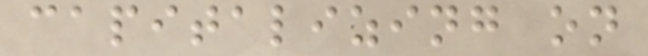capitalizing on
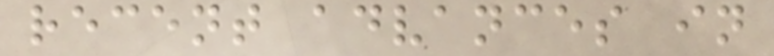recent advances in
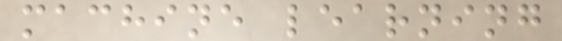machine learning
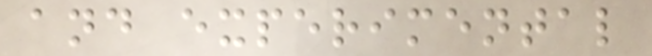and experimental
